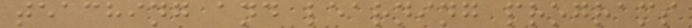teaching and learning programs
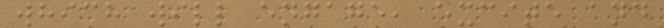which will engage, excite and
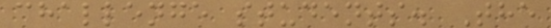challenge students. The
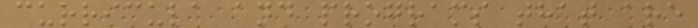curricula and programs that are
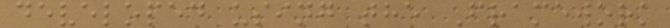developed using the Framework
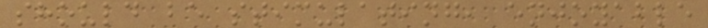should be stimulating, enjoyable
